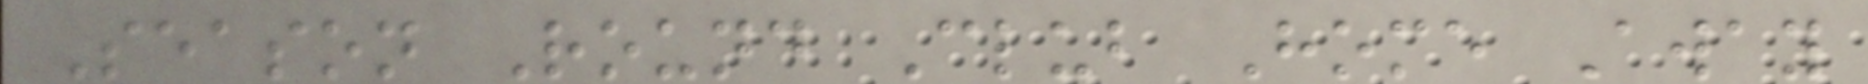Season Round Club Home Away
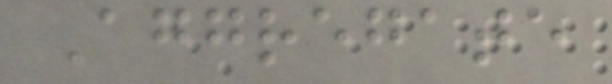Aggregate
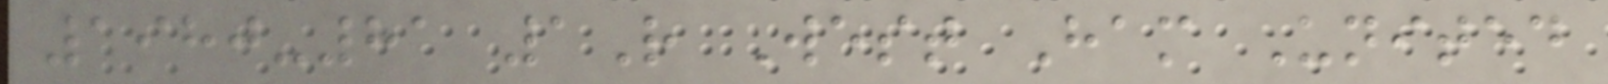1980-81 1R West Ham United
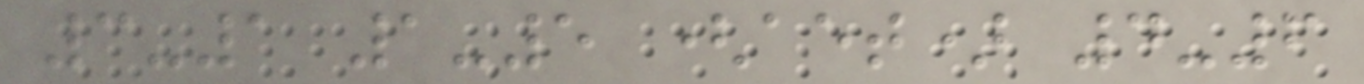3-1 1-5 (aet) 4-6
